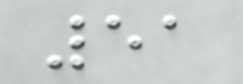51
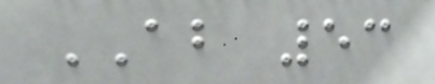AB 53
